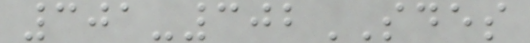301-302SDES
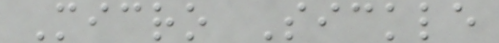Micro Sickle
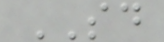SD
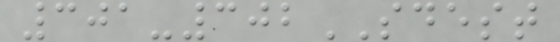301-302SDEST
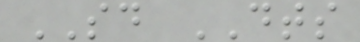SD DTS
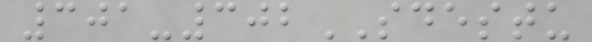301-302SDESTU
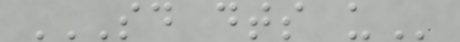SD DTS U
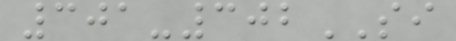301-302SI
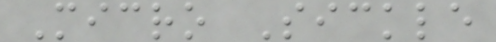Micro Sickle
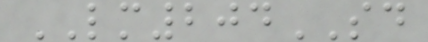LM204SD
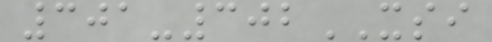301-302XSI
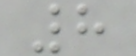8
